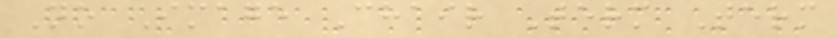No Image Chair Term Term
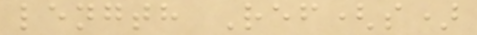length Ref(s)
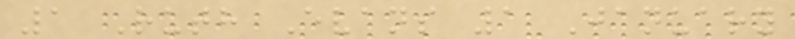1 Ruth Evans 1 January
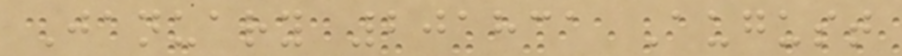January 201831 August
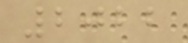2022
